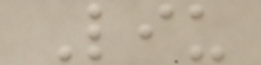Liu
